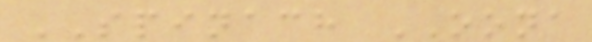SPINACH OONA
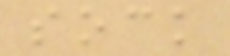sock
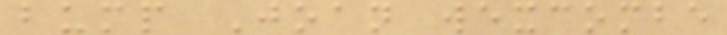bump Joan wexcombe
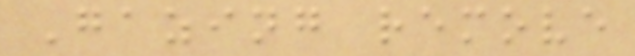Gazing remove
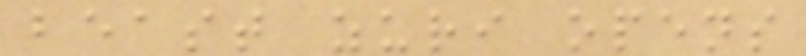beast zuri opens
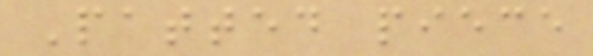Patted piece
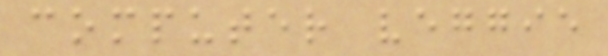computer veggie
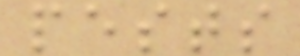pests
